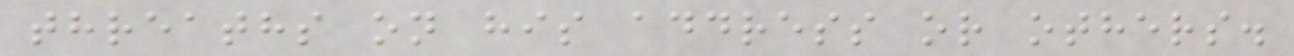threaths on his address or others.
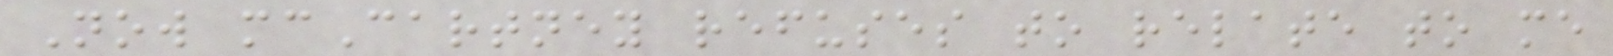Now mcCartney refuses to relate to me
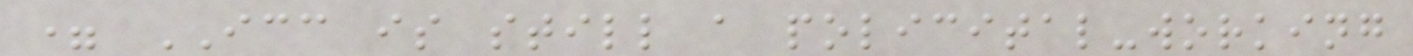= ICC is still a policital-working
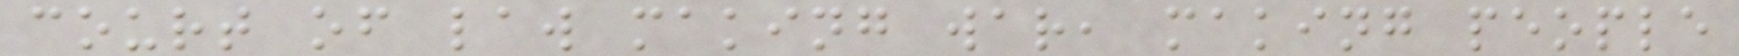court of law making war, making people
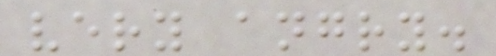very angry.
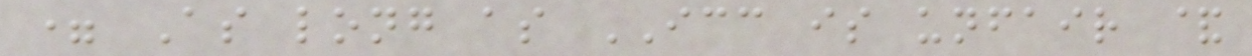= As long as ICC is unfair &
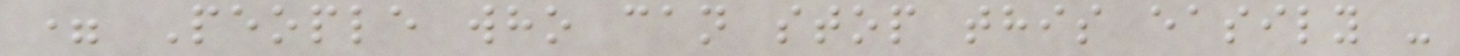= People who can stop this easily -
